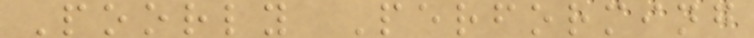Poorly Performing
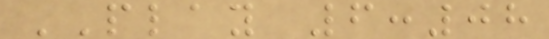PLAY 6:08
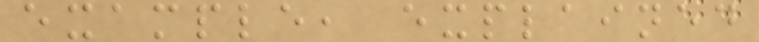example, explained
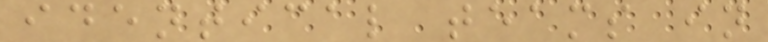identical teams in
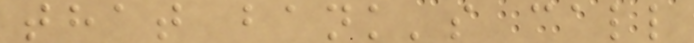that bank's call
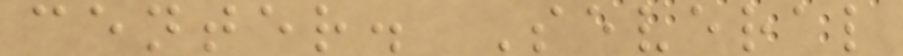center. Several
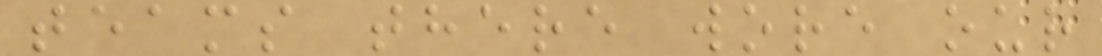teams there wore our
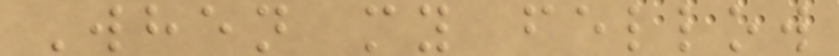When my fellow
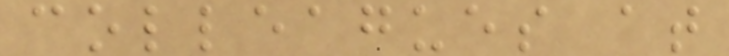colleagues at
